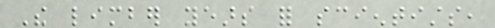The limber years for scientists,
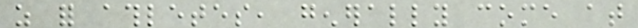as for athletes, generally come at
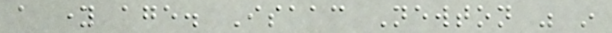a young age. Isaac Newton was in
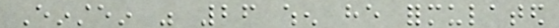Einstein was 26 when he formulated
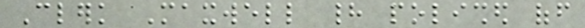Clerk Maxwell had polished off
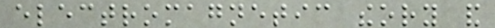electromagnetic theory and
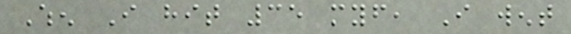When I hit 35 myself, I went
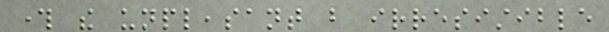through the unpleasant but irresistible
